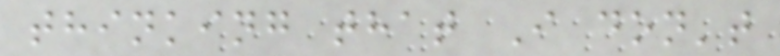thinking that I don't
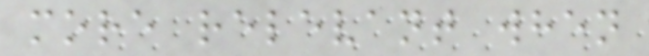more relevant when
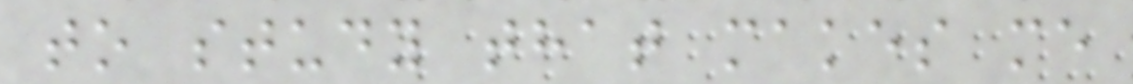to study that makes me
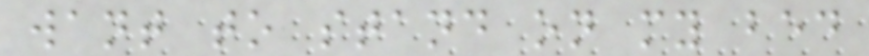want to stand on my bed
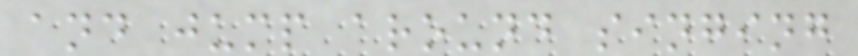and jump around singing
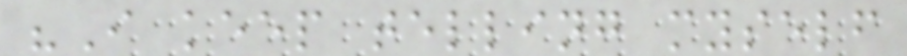"I keep telling myself
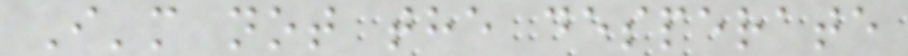I'm not the desperate
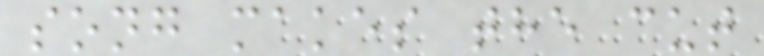song makes the cut
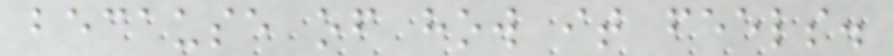because of how it feels.
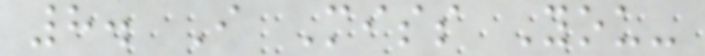8. I Miss You-
